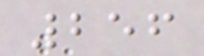256
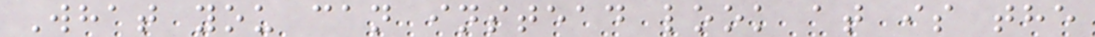What you can instead look at is the
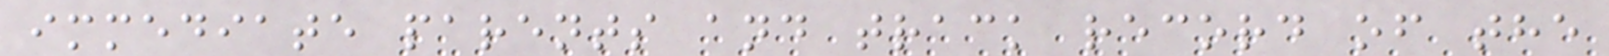immediate parents and track record of the
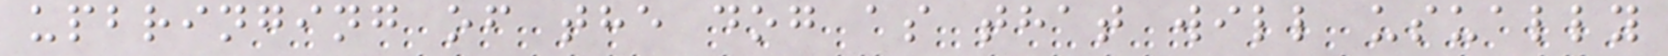upbringing of the dog as that will usually
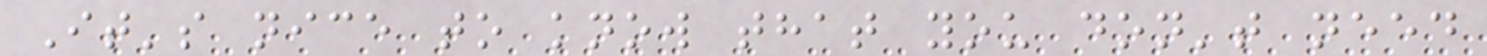It's nice to know that you don't need
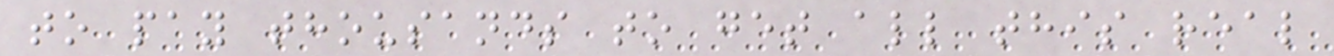to pay thousands to get all this real
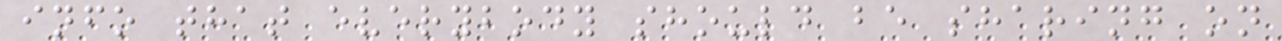info that everybody should be sharing on
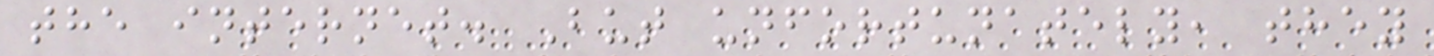the internet. But unfortunately, they
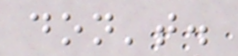don't.
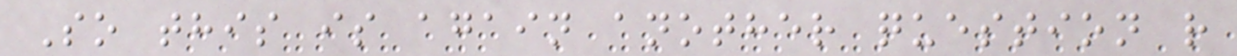So this is again another question r
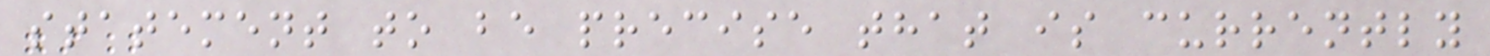statement to be precise that is currently
